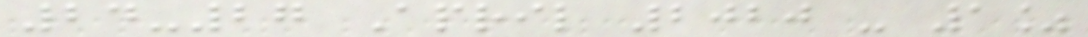24-27 April 2020 - 1%
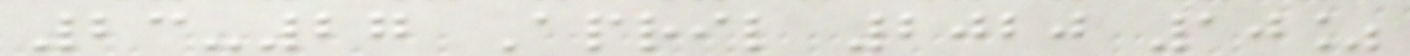23-27 April 2020 10%
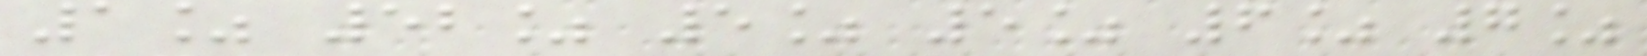1% 52% 5% 5% 6% 7%
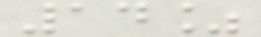14%
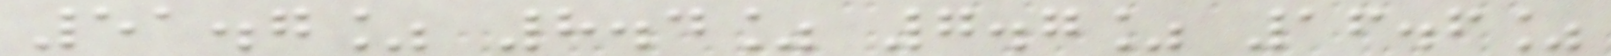51.7% 8.4% 7.7% 16.6%
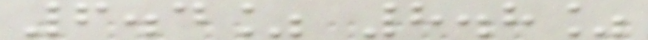6.4% 8.8%
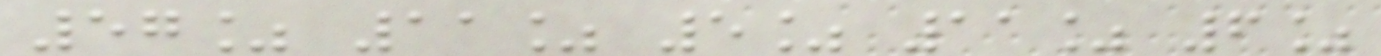57% 11% 5% 11% 6%
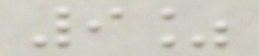9%
